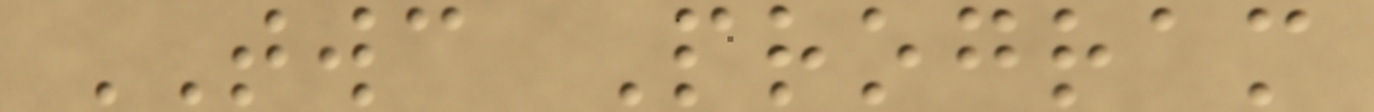TWC Program
